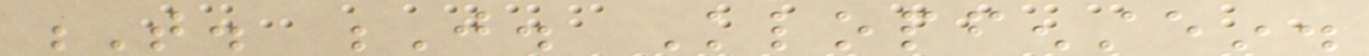T. J. Klopfenstein.
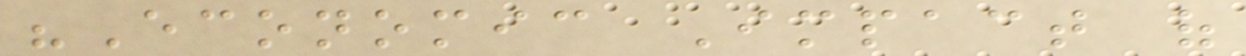"Economic Impact of
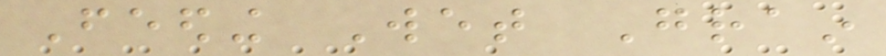Feeding Wet Grain
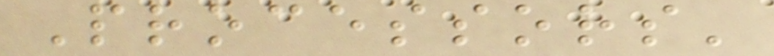Processors'
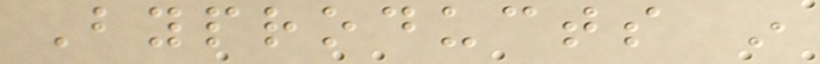Byproducts in
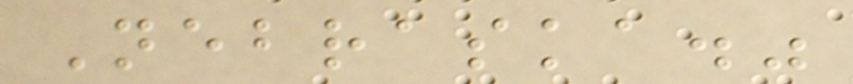Nebraska."
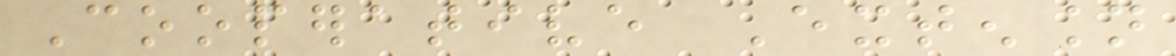Cooperative Extension
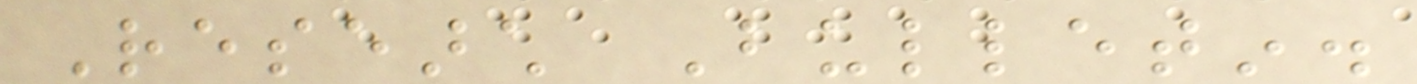Research Bulletin.
